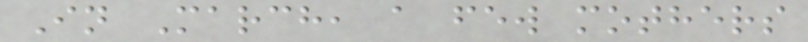In March, a few mothers
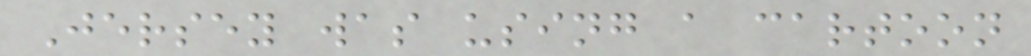Jersey was using a cartoon
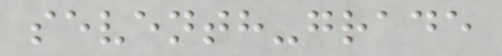seventh-grade
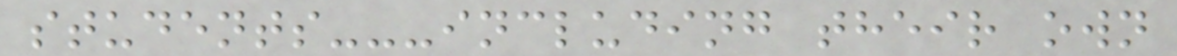students---including their own
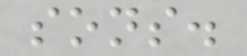sons.
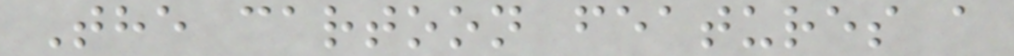The cartoon features a
